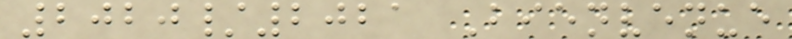2020/2021 Bienvenue
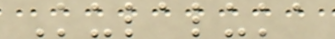Kulaluka
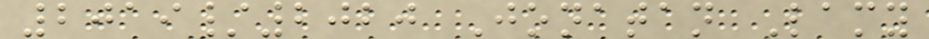2019/2020 Jonatan Lamy
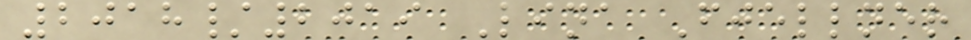2018/2019 Lina Fjellner
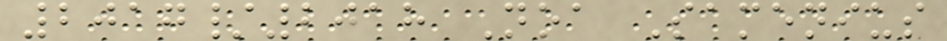2017/2018 Noa Samenius
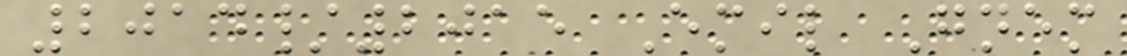2014/2015 Emil Gnem
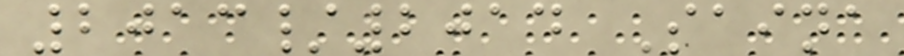2013/2014 Saina
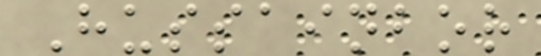Hussainbor
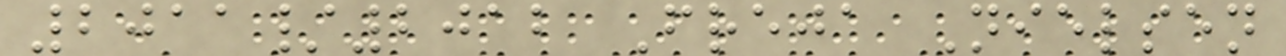2011/2012 Freja Nielsen
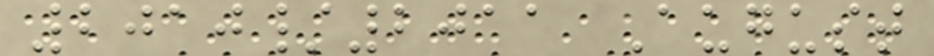2010/2011 August
